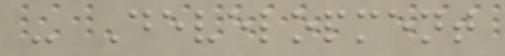- Development
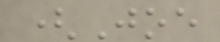(Joe
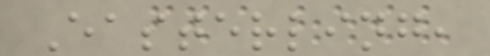Easterling,
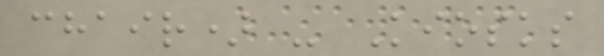chair) - Kiosks
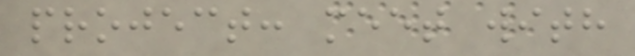project: meet with
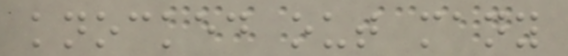knocked out many
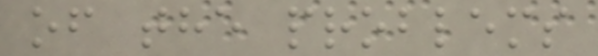of the problems
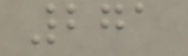271
